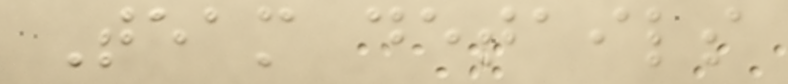Team details
